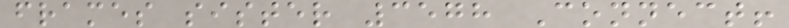frames sister 3578 Connect!
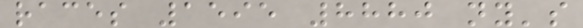races 1595 8880 ny's
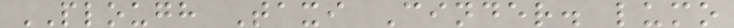PLOUGH Taxi Cinder. lumo
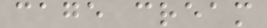cage cream
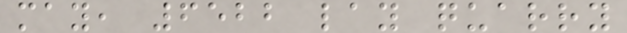may, 6522 lay quarry
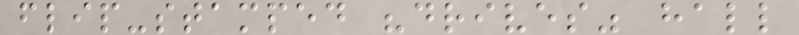flip-stamped "drives" hall
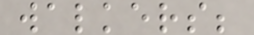walkers;
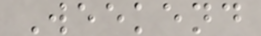Weekend
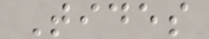Tides
